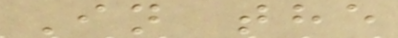In the
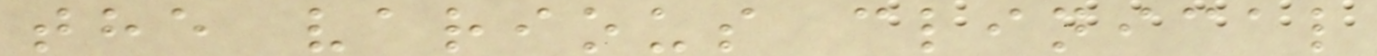the various clinical
